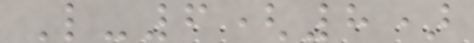L-6(8)
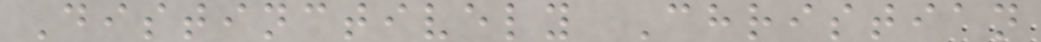Distinctively Christian
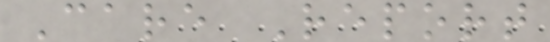Care Report
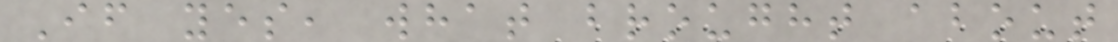If yes, what brought about
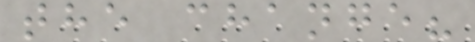the change?
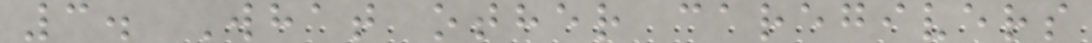3. What other caregivers
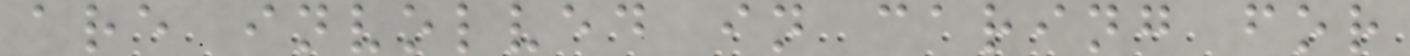are involved in caring for
